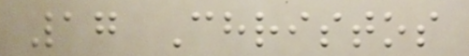17 Christos
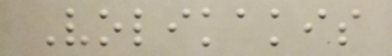Volikakis
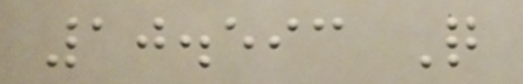10.593 Q
